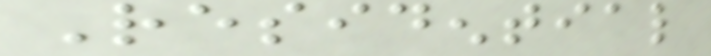Residential
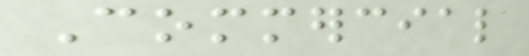Commercial
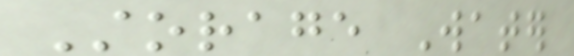Storage Water
